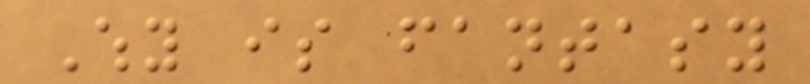Why is fantasy
